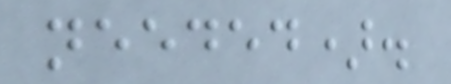needed).
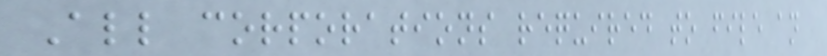All corporations required to file an
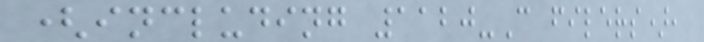(including 1120-C filers),
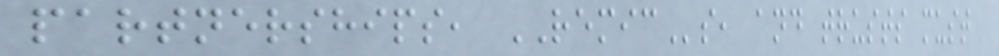partnerships, REMICs, and trusts must
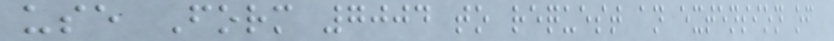use Form 7004 to request an extension of
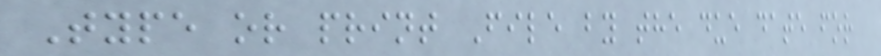Type or print File by the due date for
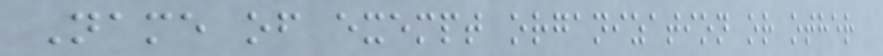Name of exempt organization or other
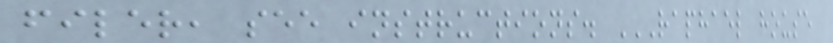filer, see instructions. RAPHAEL HOUSE
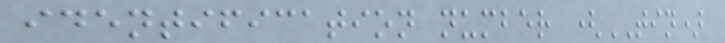identification number (TIN)
